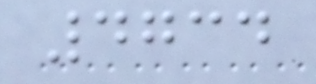4734
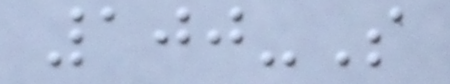100-S
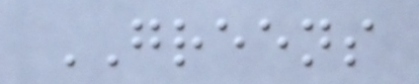GREENS
